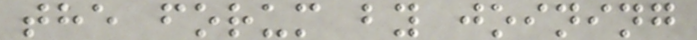the forum by joining
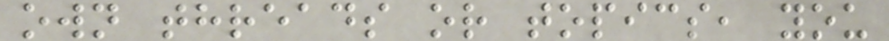own threads or topics, you
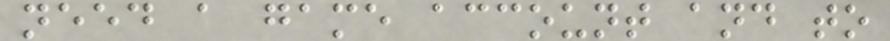need a game account and to
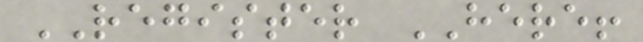REGISTER HERE!
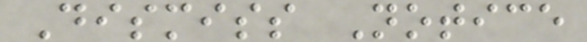Dismiss Notice
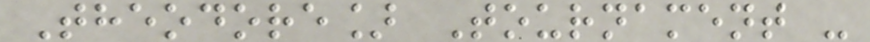Theodore] Tournament -
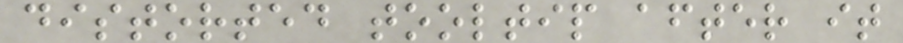distorted tooltip after it
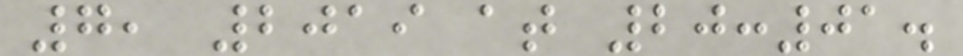7, 2019 at 20:01.
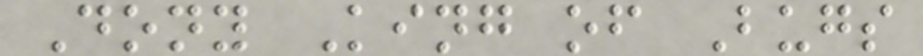Dony King of Bugs
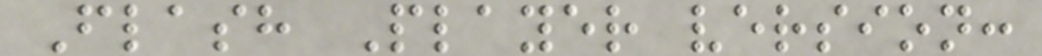Flash Player version:
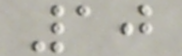10
